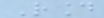Round
